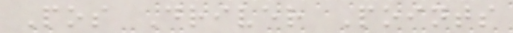Pos Driver Points
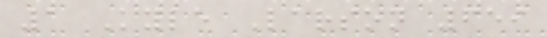1 Kyle Larson 659
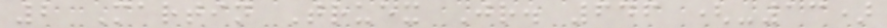2 Martin Truex Jr. 646 (-13)
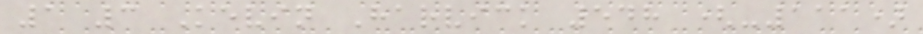1 3 Kevin Harvick 548 (-111)
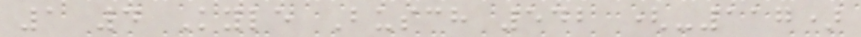1 4 Kyle Busch 542 (-117)
